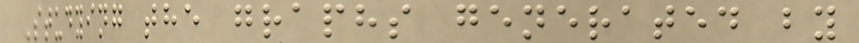Studying the graphs generated by
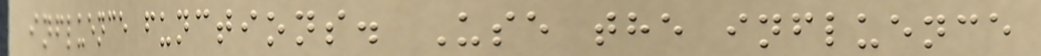influence functions. Use the influence
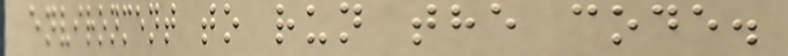environment to run the code.
